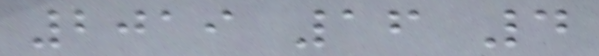2019 16 4
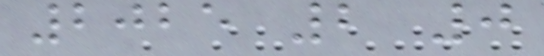2025 2 0
